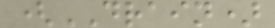(DRAIN)
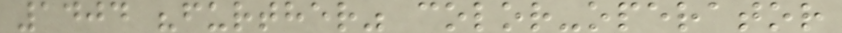1404 "further" color-operator
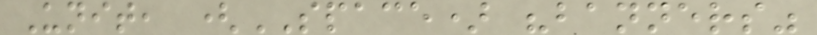Unit, (SPACE) "banners"
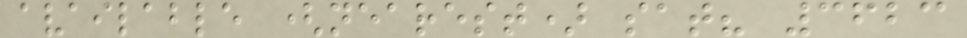available (nearest) sat? 3623
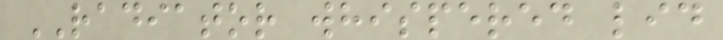RADIATOR whispered lid
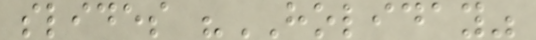slides "HOLIDAY"
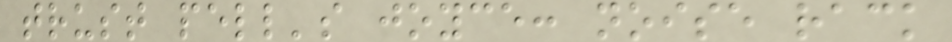trust pell's joyce: noise rack
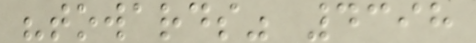"towards" 4398
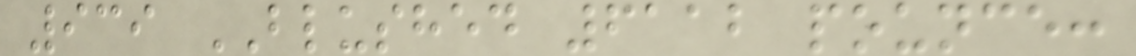939 BLUSHED 6112 pounce:
